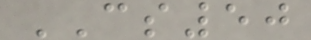CS50
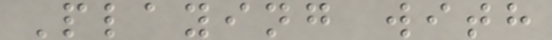Playing with
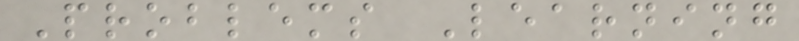Problems Learning
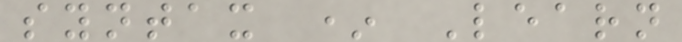syntax * Learn
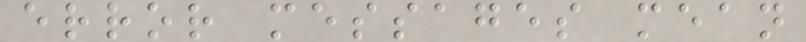error messages mean
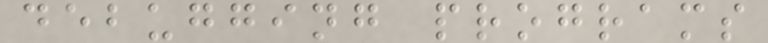debugging programs
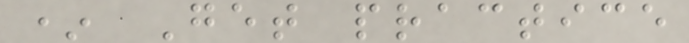* Get practice
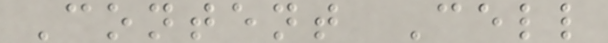Content Cell
